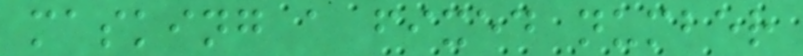masking a fixed number
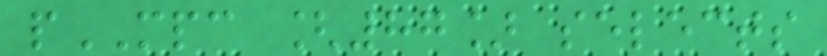pMPC [87] selects
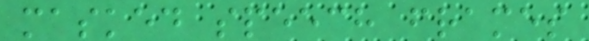masked speech frames
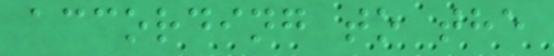according to the
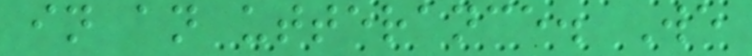in an utterance. We
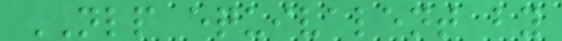NLP equivalent by
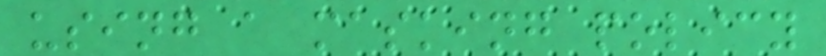using a masking policy
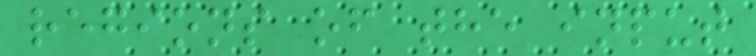regions of the input
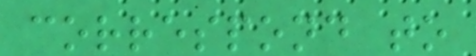correspond to
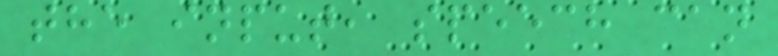the input, speech can
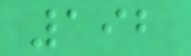192
